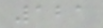121
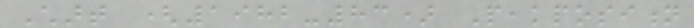Chart (1982-83) Peakposition
